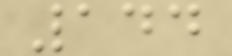144
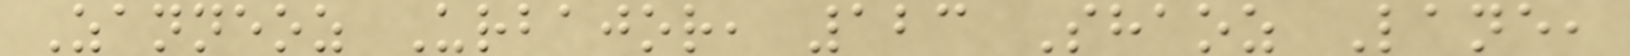Zanneoz Urbajor, 123 Shaoz Lane,
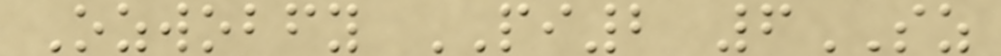Ozwobfy PI2 6SZ
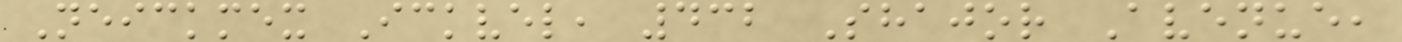Neickmex Ickvel, 432 Shajor Avenue,
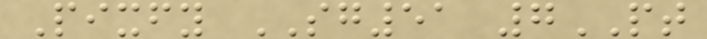Pixfy SG51 7PT
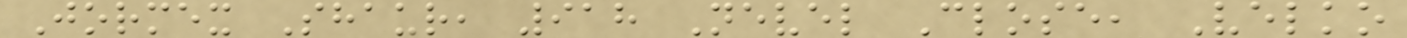Jormex Shaur, 918 Nevel Close, Velko
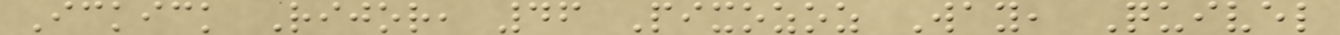Ickick Rijor, 46 Pixozoz Way, Quivel
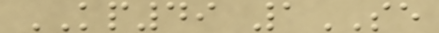KP49 1SE
